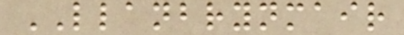LLANBRYNMAIR
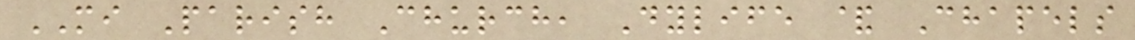MI Parish Church, Dylife & Chapels
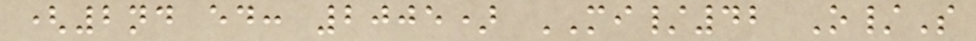(2nd ed: 2005) MI/42 O/S
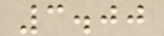3.00
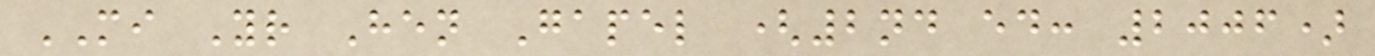MI Yr Hen Gapel (2nd ed: 2006)
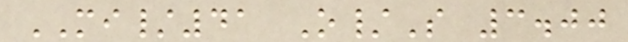MI/41 O/S 3.00
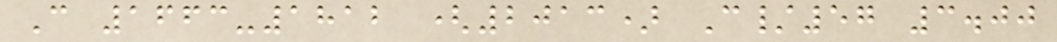C 1663-1812 (2013) C/57 3.00
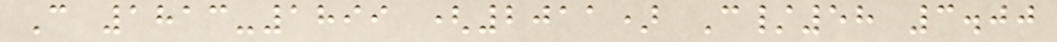C 1813-1899 (2011) C/58 3.00
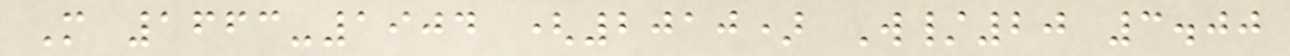M 1663-1904 (2010) W/20 3.00
